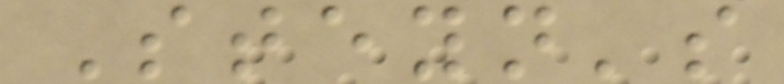Steyn's
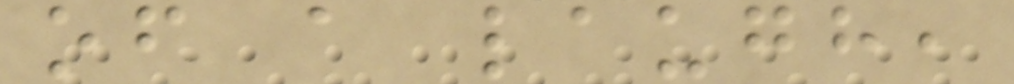of a laugh,
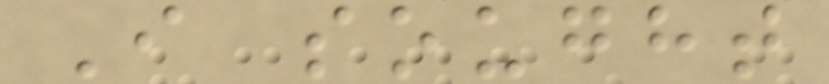I sought
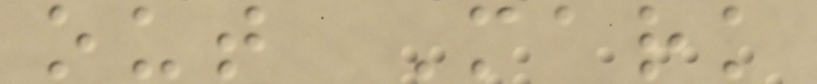out Mark
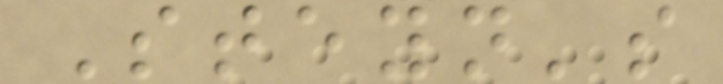Steyn's
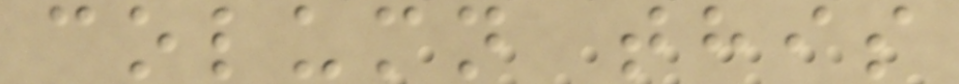column this
